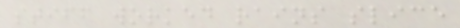stiff worked rains slice
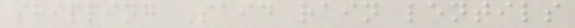shipping Said rain lentils
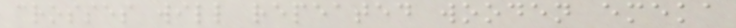crosses will repeated wooden emeka
